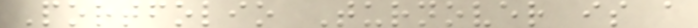Portfolio Turnover is a
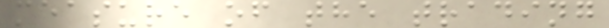measure of the trading
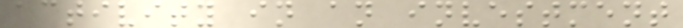activity in an investment
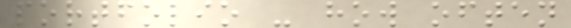portfolio - how often
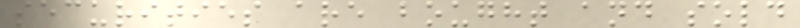securities are bought and sold
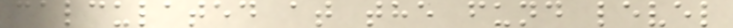calculated at the fund level
